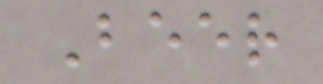Beer
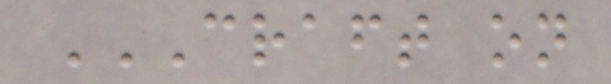CRAFT ON
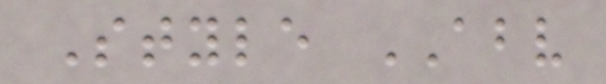Style ABV
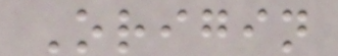Origin
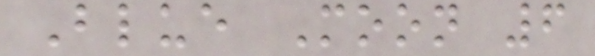Blue Moon 6
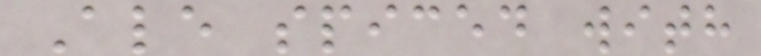Ale spiced with
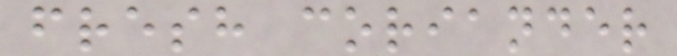fresh coriander
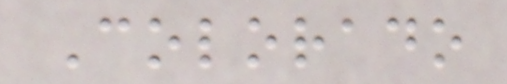Colorado
